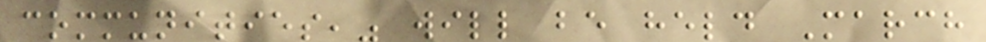communities," will be held March
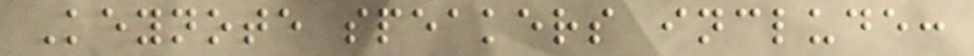Keynote speakers include:
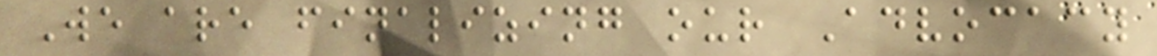We are finalizing our Advocacy
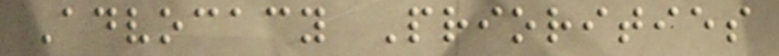Advocacy Priorities
